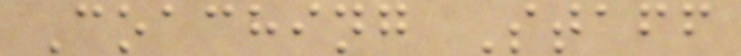Coaching Staff
